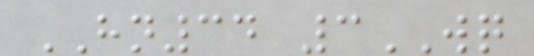HN34 3WQ
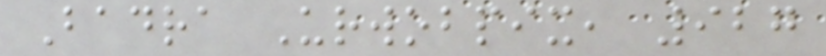Badra Urwobpix, 927
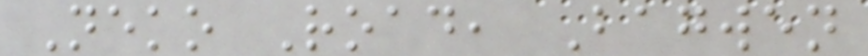Neko Road, Bagwen
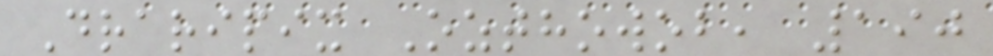Draripix Ozthowob, 190
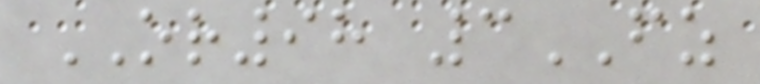OR98 3FZ
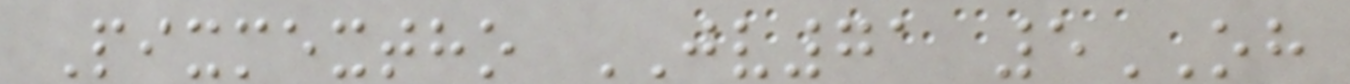Pixmextho JV71 5OH
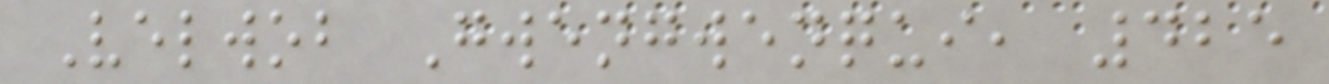Velwob Gwengwenqui, 425
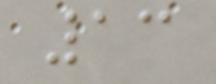13
